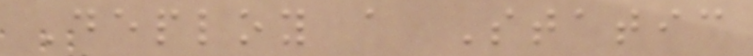Deploy a Static
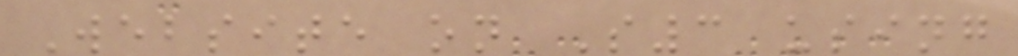Website on S3 using
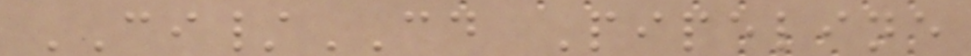CI/CD Pipeline
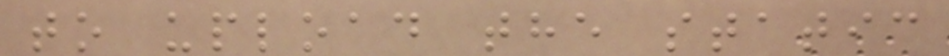to upload the static
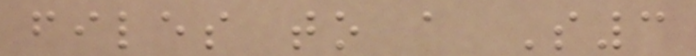files to a S3
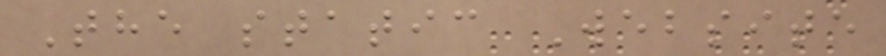The static Website
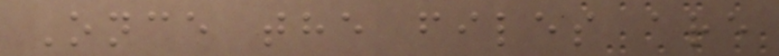Once the files are
